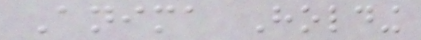Anima Holding
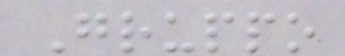Gruppo
